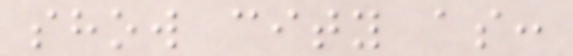show city as:
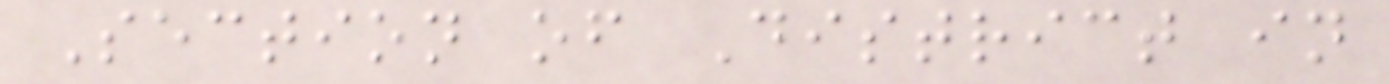Section of District in
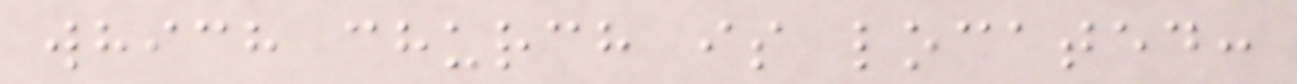which church is located:
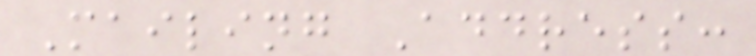Mailing Address:
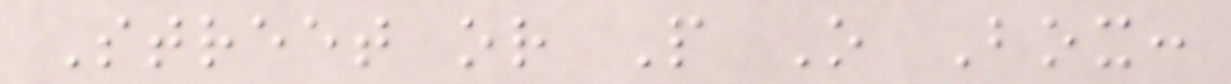Street or P O Box:
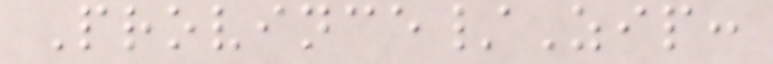Province/Zip:
